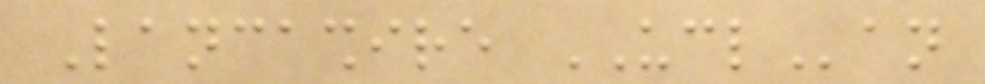Lancashire UCLan
